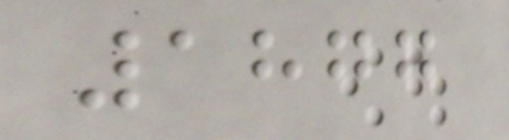1877
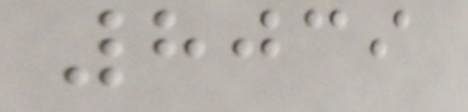8039
